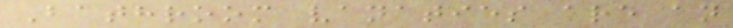Bathroom vanaties are an
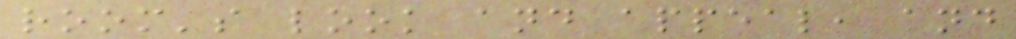room's look and appeal, and
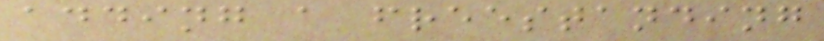adding a freestanding
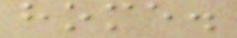home.
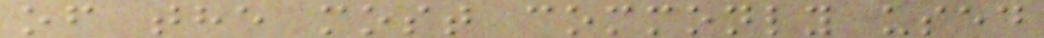of the most commonly used
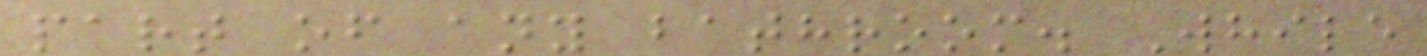part of any bathroom. While
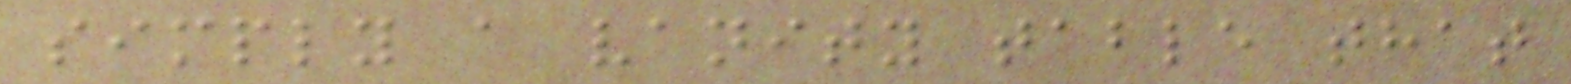simply a vanity table that
